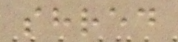shred
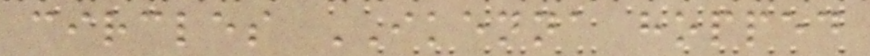circles IKENNA hopped
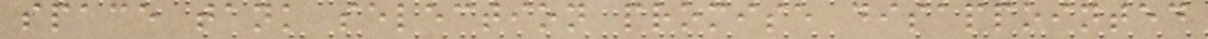space tank selection promise disappointed
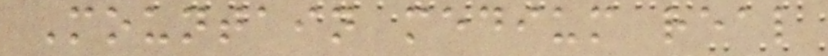Mountain medium real
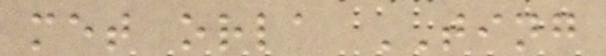met orla TING
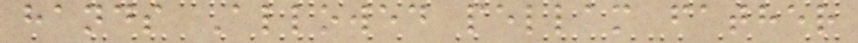hands Allowed pellam father
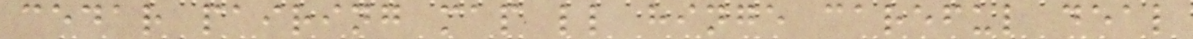cedar pairing map ll hinge careful deal
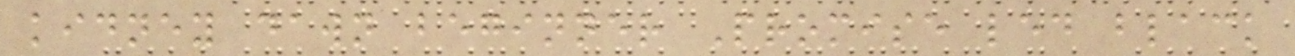kidney dawn beginner Promise led black
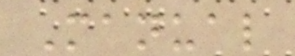Manual
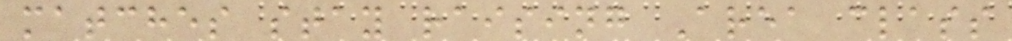matches stay raising Area class
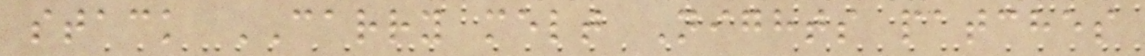stack CARRY melt Nights patches
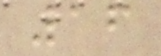16
